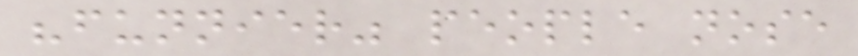"funnier" people nose
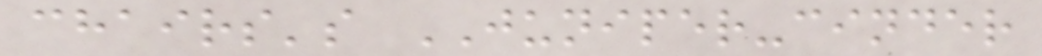chairs's JUNIPER-cinder
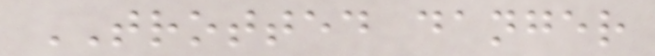TROTTED danger
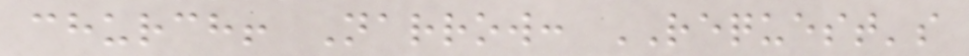church! Narrow: REQUEST's
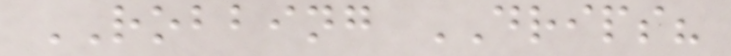ROBBING DRIPS?
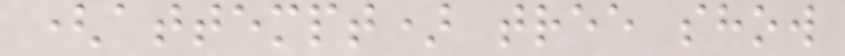(attempt) tree show
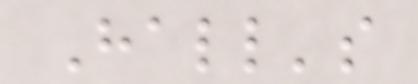Hall's
